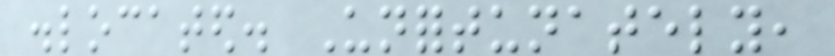dislocated. Unfortunately,
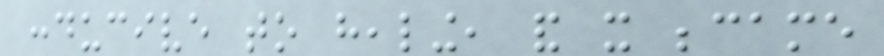conducive to healing, and it became
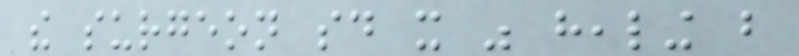the surgeon said it was healing but
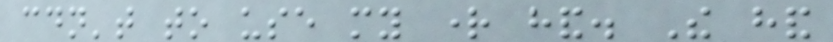couldn't to use my right hand. The hand
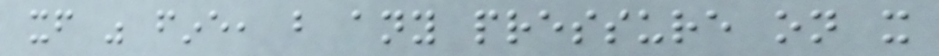itself was fine, but any pressure on it
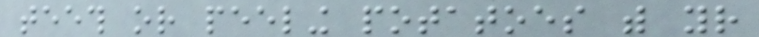teeth or peeling potatoes with your
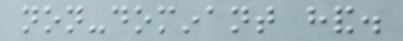non-dominant hand.
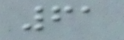61
